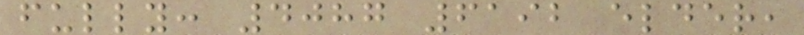fully: 4087 6192 elder,
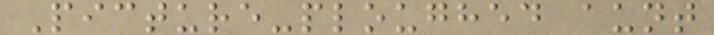Picture-ploughed aunt
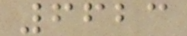6623
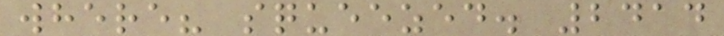where? squeezed. 2414
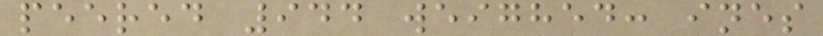peered 944 weighed: ines
